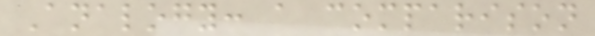Analogy: a comparison
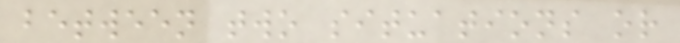between two situations or
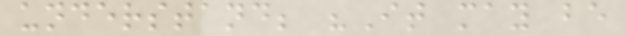understand; "It may be
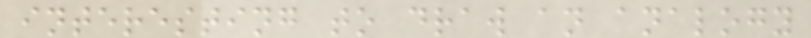interesting to draw an analogy
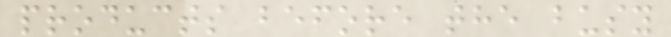products before the busy
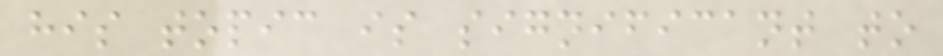his topic is significant to
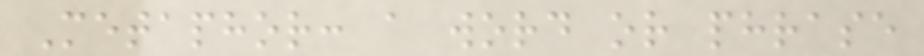Metaphor: a word or phrase
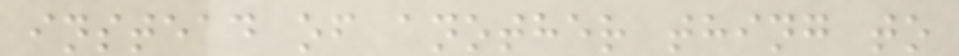instead of another thing to
